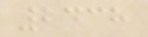2438
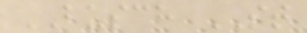BUSCH ST
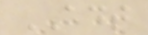ADT
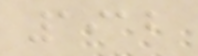1912
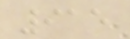915
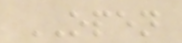OPEN
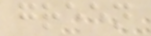green
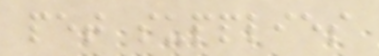pet supplies
